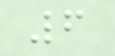6
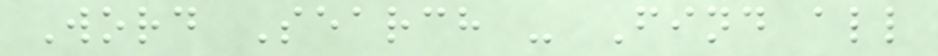Word Search - Find all
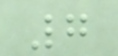7
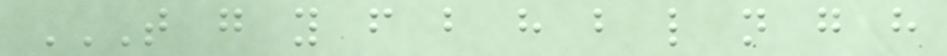T G Y F B H B L N G H
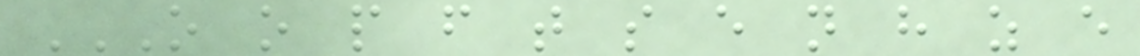O O P F T S E N H Z E
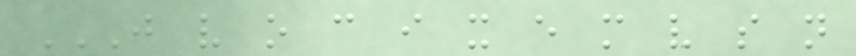J V O C I X E M V S N
